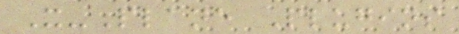X-Plane Plugins
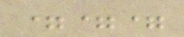===
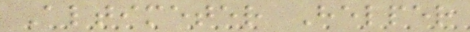Altimeter Helper
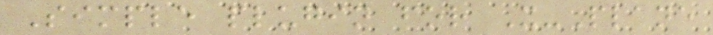Simple plugin for X-Plane
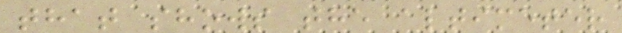that shows the altimeter
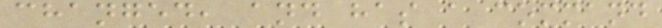changed, and has a command
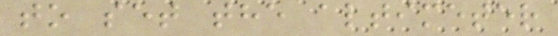to set the altimeter
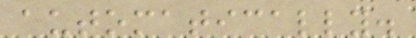automatically.
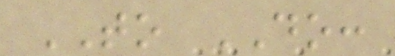TO DO:
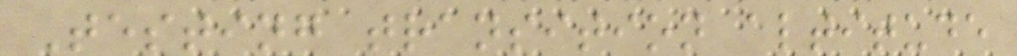Testing transition altitude
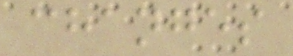changes
